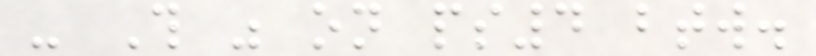- This was on ps4 btw.
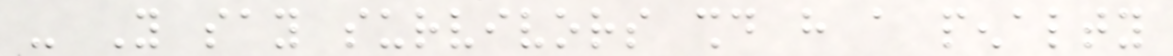- You say survivors should have a penalty
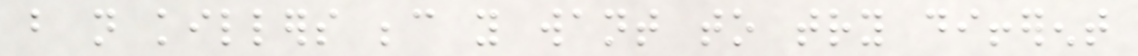but not killers because you want to try different
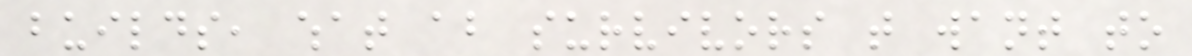builds, what about survivors that want to
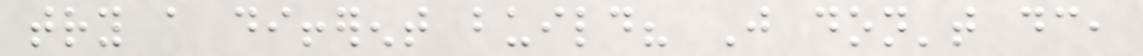try a different build? Just don't dc,
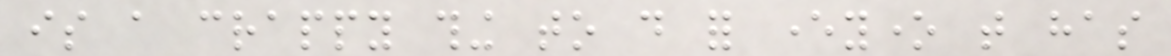is a crappy thing to do for everyone that has
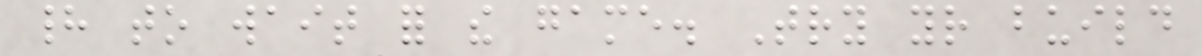had to wait for the game. Try your build
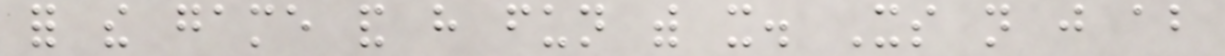for the game and have fun with it. Its not just about
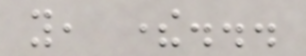you, there...
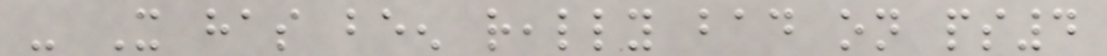- It has been really bad on ps4
